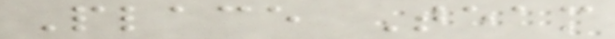Place Team
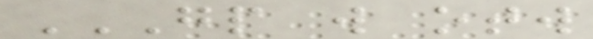GP W OTW
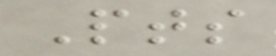Pts
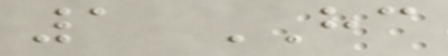1 HC
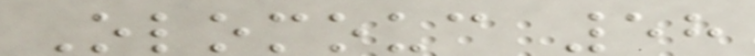Olomouc 58
